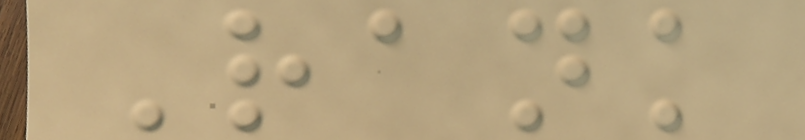Rank
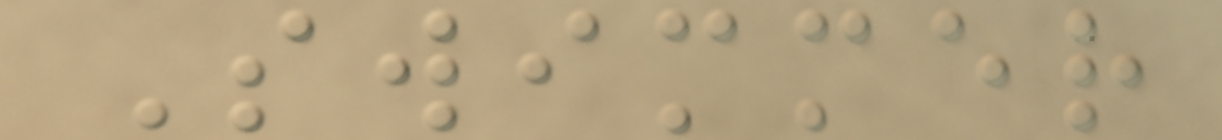Swimmer
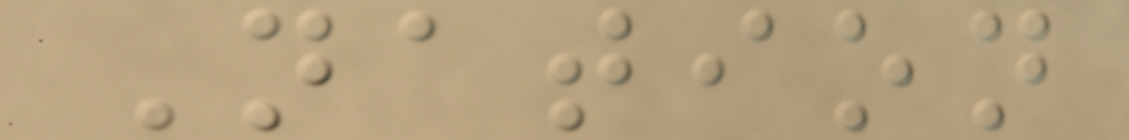Nation
